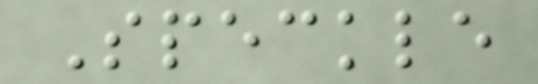Speckle
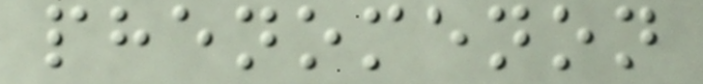phenomenon
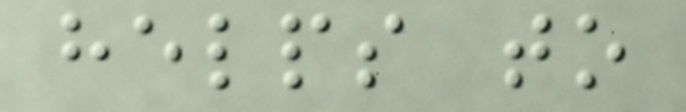helps to
